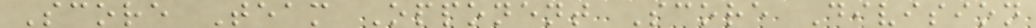Score Team Opponent Score Division
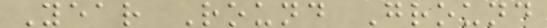Year Round Ground
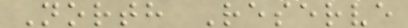North Reserve
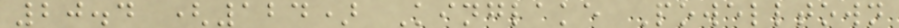20.4 (124) Kinglake Powelltown
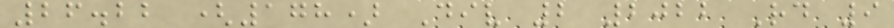26.22 (178) Div 2 2022 Rd 9
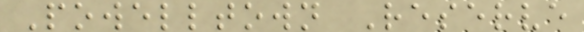Powelltown Reserve
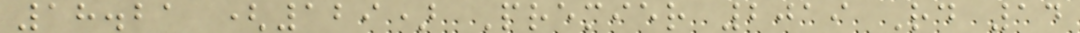18.21 (129) Premier 2019 Rd 14
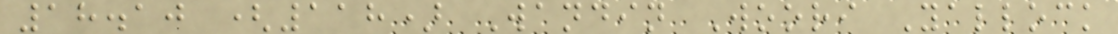18.10 (118) Wandin Woori Yallock
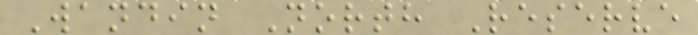Wandin North Reserve
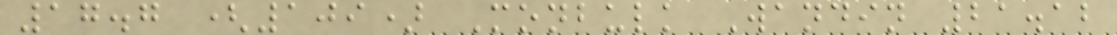17.7 (109) Monbulk Wandin 21.12
